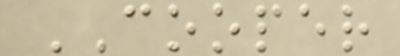COOPER
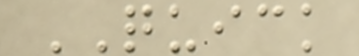QUICK
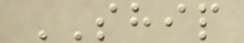SHIP
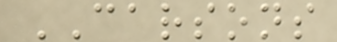CARSONS
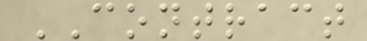CONTRACT
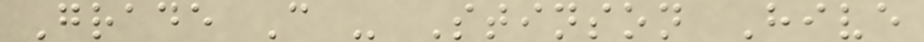Grade C - Stinson Hive
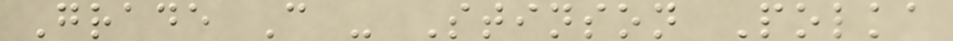Grade C - Stinson Polka
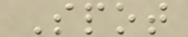Spot
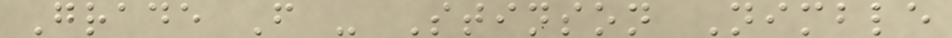Grade F - Stinson Nimble
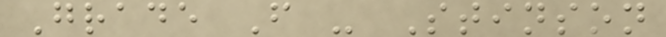Grade F - Stinson
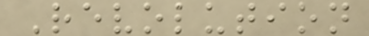Revolution
